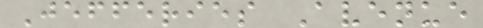Jefferies Avenue
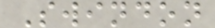Swindon
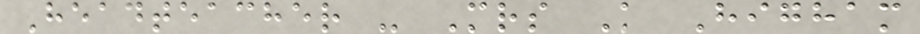Headteacher - Mrs K Higham
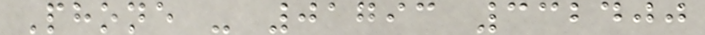Phone - 01793 332400
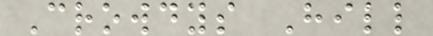Crowdys Hill
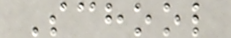School
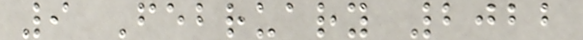9 February 2022
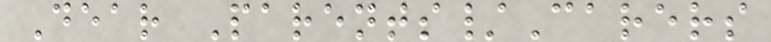Dear Parents/Carers
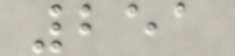251
